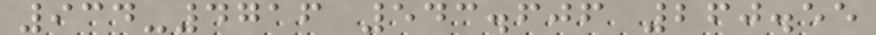934-4716 543.606 260.55
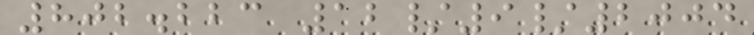802.223 12/9/2004
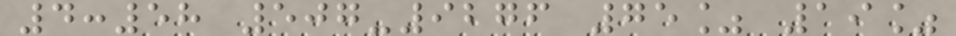4:58 507-9276 75% 19%
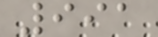991
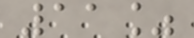11%
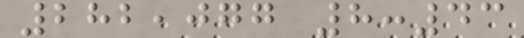282,077 8:43
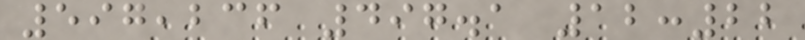597,236 497.1 12:22
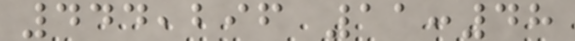444,296 11:48
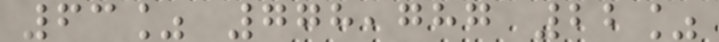63% 778,787 22%
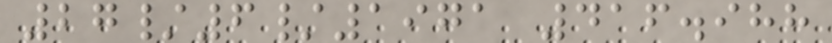27/6/1971 416.988
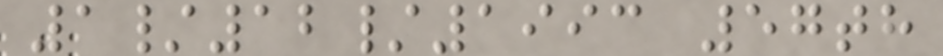1/12/1993 57th
